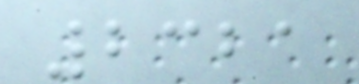2321
